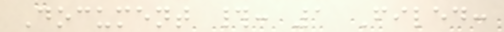Document #: 1 Filed:
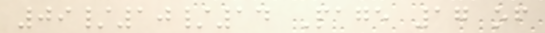09/10/14 Page 17 of
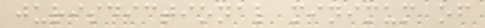jurisdictional minimum of
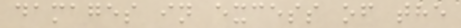damages in excess of the
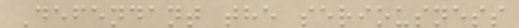Defendant the seriousness
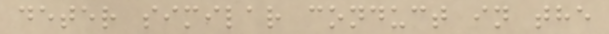deter similar conduct in the
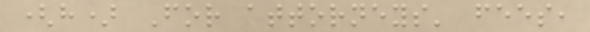(h) For attorneys' fees,
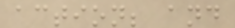action; and
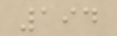194
